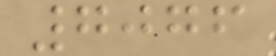7076
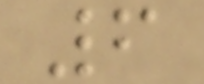6
